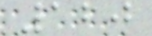120
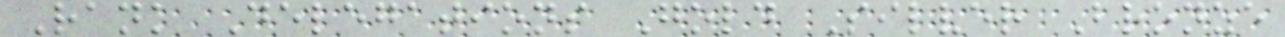Rank Delegations Gold Silver Bronze
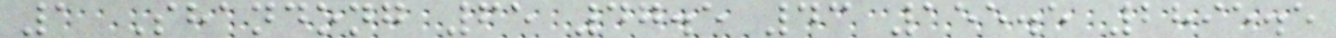1 Shandong 65 47.5 43 155.5 2895.5
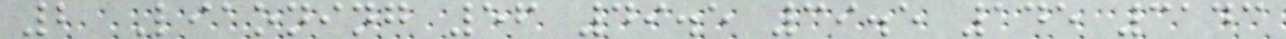2 Liaoning 56 49.5 39.5 145 3143
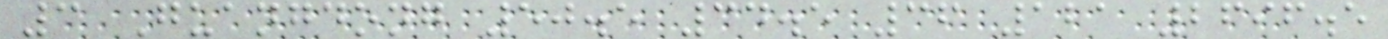3 Guangdong 50.5 34.5 36 121 2696.5
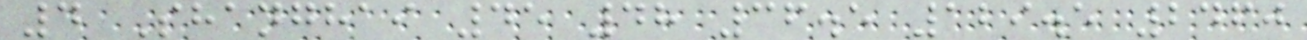4 Shanghai 45 48 36.5 129.5 2460
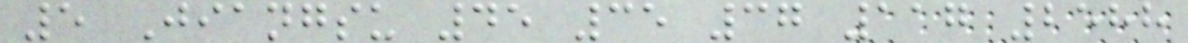5 Jiangsu 45 35 37 117 2588
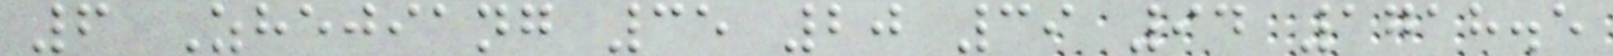6 Zhejiang 35 20 39 94 1718.5
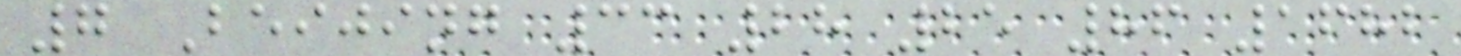7 Beijing 33 28 25 86 1682
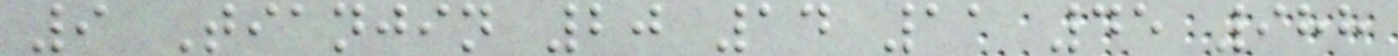9 Tianjin 20 14 11 45 988
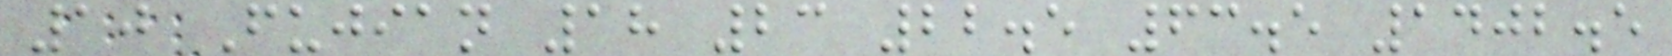10 Fujian 18 23 22.5 63.5 1402.5
